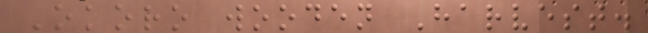Okoro wooden Harvest.
